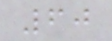60
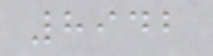8942
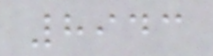8943
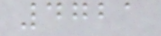4721
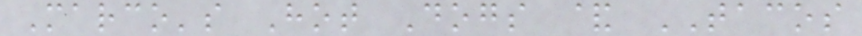Marco's Hot Dogs & TACOS
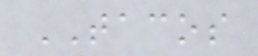TACOS
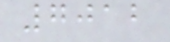7012
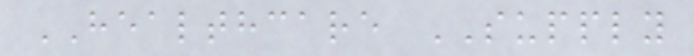HEALTHCARE SUPPLY
